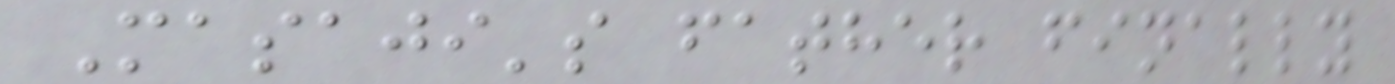Masaji's father finally
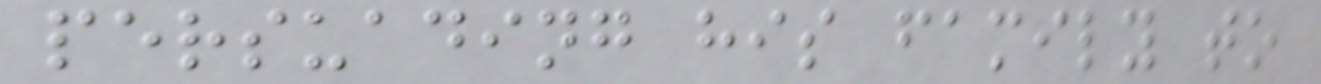persuading his family to
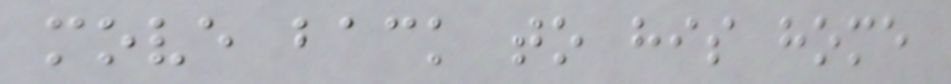move back to his home
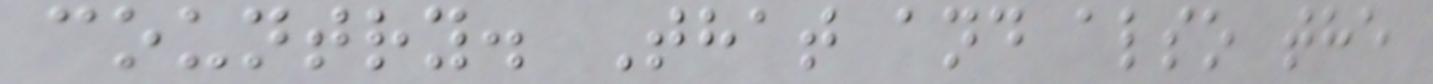country. That and also the
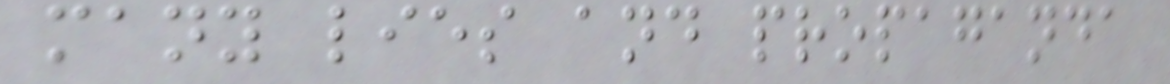many lies and propaganda
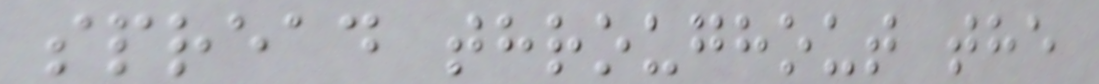spread throughout the
